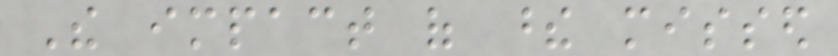The impact of these missed
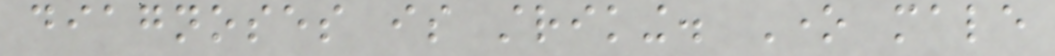diagnoses is striking. One male
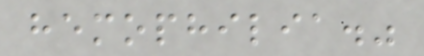hemophilia."
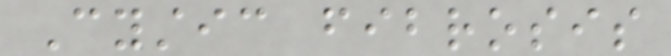Cystic fibrosis
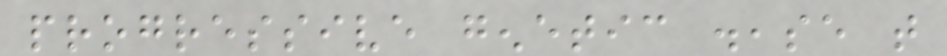progressive genetic disease that
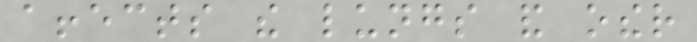affects the lungs and other
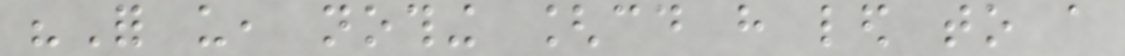"For us, nothing [could have led to a
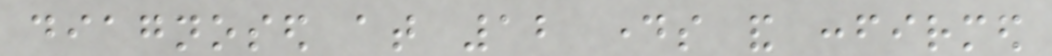diagnosed at 12 days and confirmed
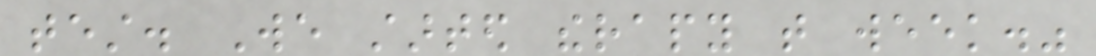test. We started therapy that week."
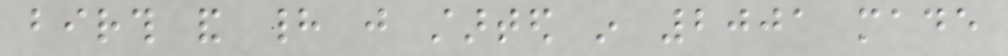birth and had just started in 2001 made
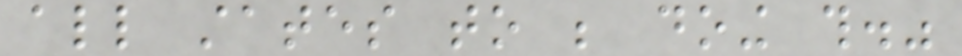all states to be doing this."
